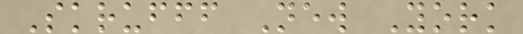Skrufff New York
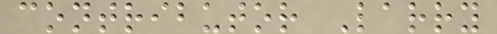contributor Larry
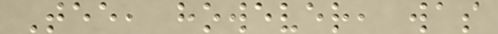Tee, however, was
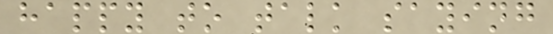happy to talk saying
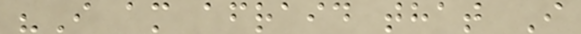"I am afraid that I
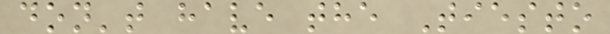don't have the Tiesto
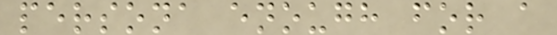persona enough for a
